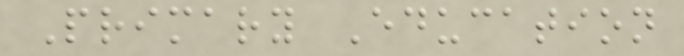Primary Education
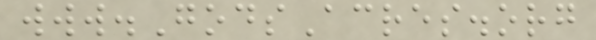www.GodsAcres.org
